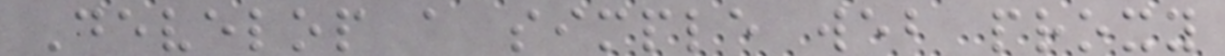Develop a simple web proxy
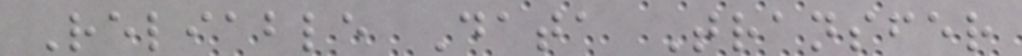Reliable Data Transfer
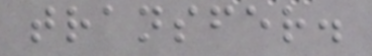transfer.
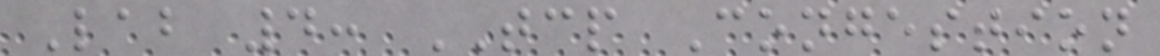Lab 4: TCP Congestion
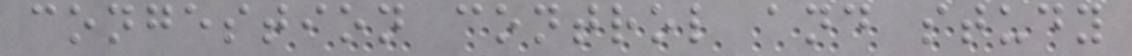congestion control and study
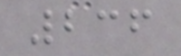236
